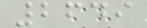2649
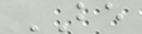BE
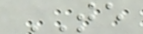TE
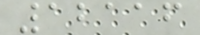12116
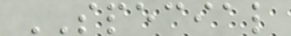SPECIAL
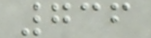736
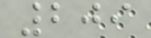209
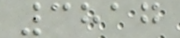3817
